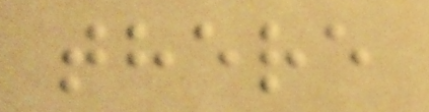there
